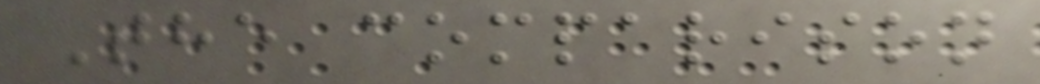The comparison
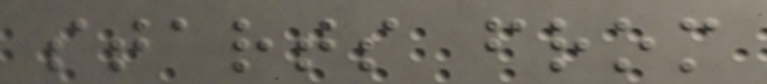starts from
